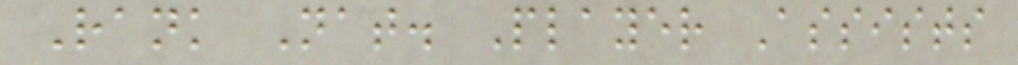Rank Nat. Player Assists
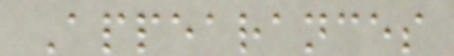Appearances
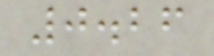0.26
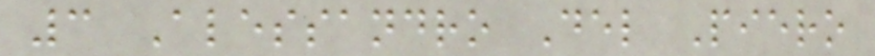3 Alessandro Del Piero
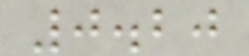0.20
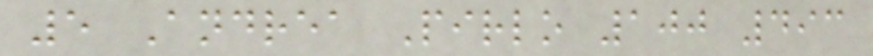5 Andrea Pirlo 100 493
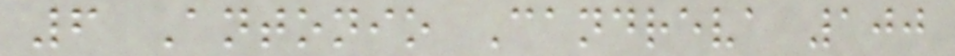6 Antonio Candreva 100
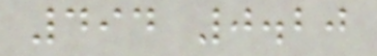494 0.20
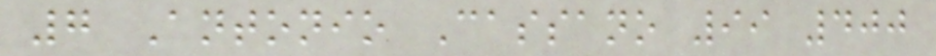7 Antonio Cassano 99 400
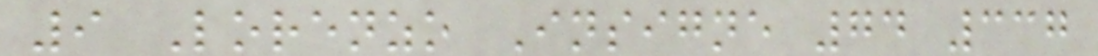9 Lorenzo Insigne 74 337
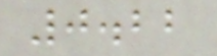0.22
